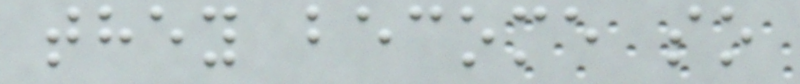they become so
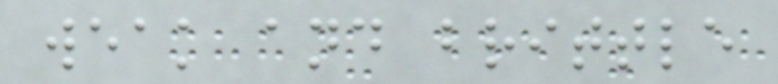weak and brittle
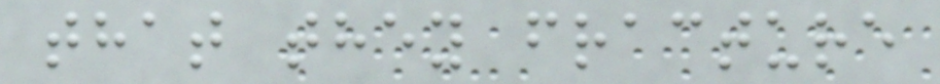that they fracture
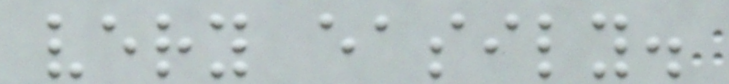very easily.
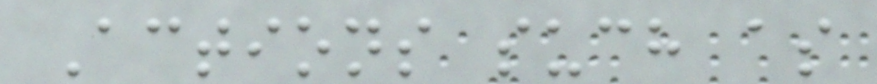Actions such as
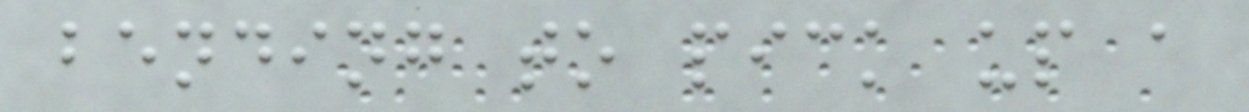bending to pick up a
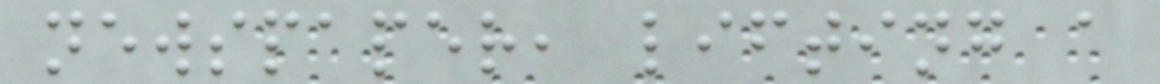newspaper, lifting a
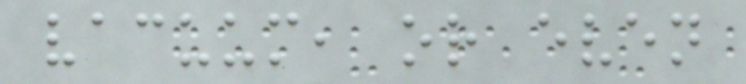vacuum, or even
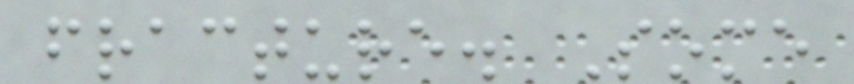fracture. Some
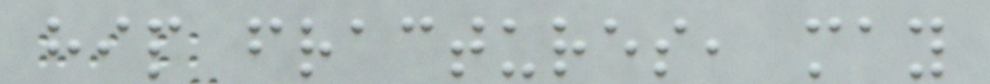hip fractures, may
